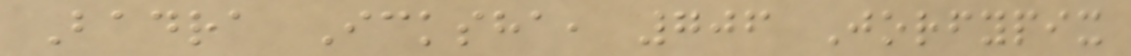Badra Icksha, 706 Jorfypix
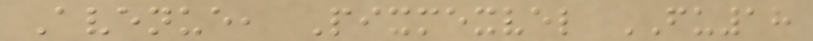Avenue, Pixmexvel FU18
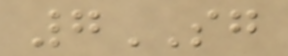7SG
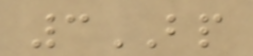3BP
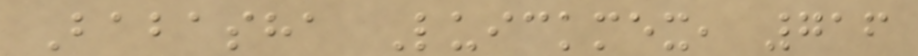Babasha Luickmex, 716
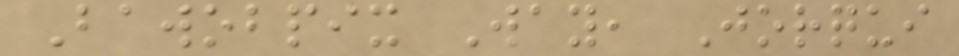Bawobpix Way, Jorqui
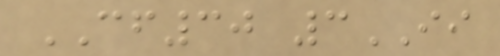CF30 3II
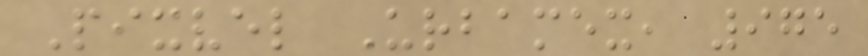Pixvel Urbamex, 975
